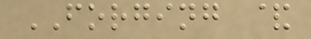FORGING &
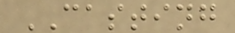CASTING
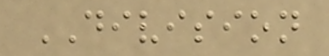DIVISION
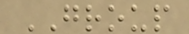GROUP
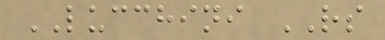LUCCHINI RS
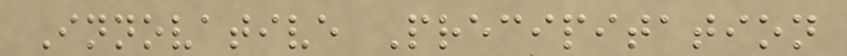Innovative Precipitation
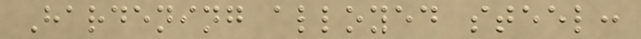Hardening alloyed steel:
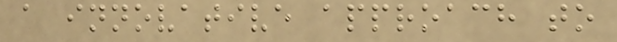a innovative approach to
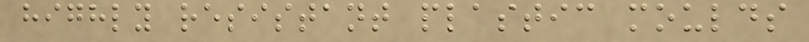highly resistant plastic moulds
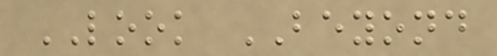LOOK BEYOND
